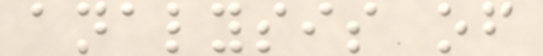analysis of
